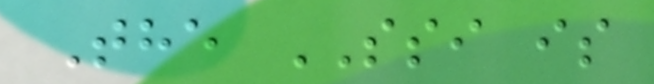The SSI is
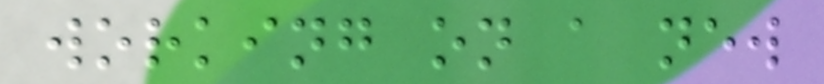working on a new
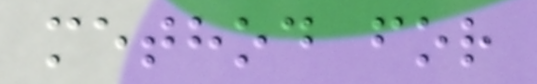method for
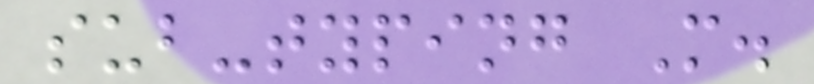sub-typing M.
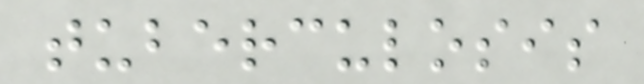tuberculosis
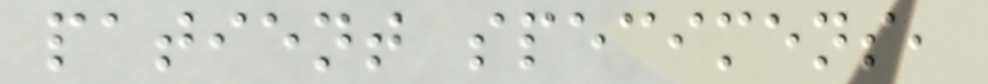patient specimens,
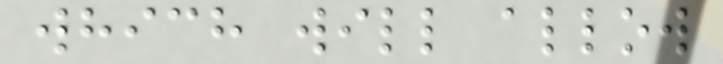which will allow
